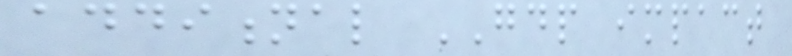additional GDP impact
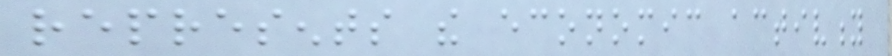represents the economic activity
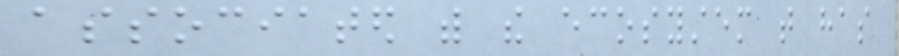associated with the ecosystem that has
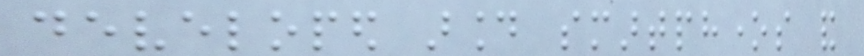developed around smartphones and
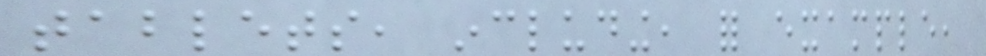tablets, including, for example,
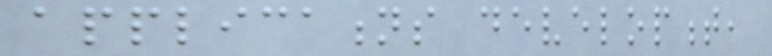applications development,
